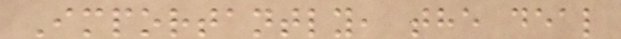Importantly, the deal
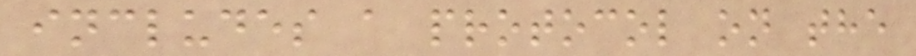includes a protocol on the
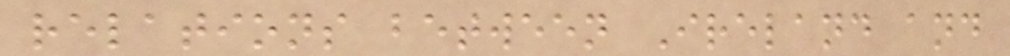relations between Ireland and
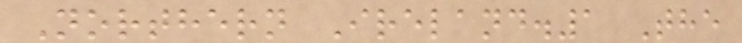Northern Ireland.1 The
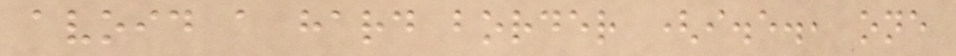avoid a hard border (i.e., one
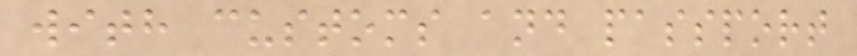with customs and passport
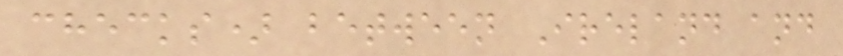checks) between Ireland and
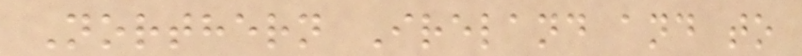Northern Ireland and to
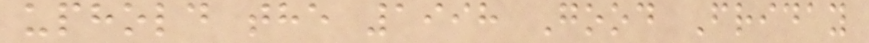uphold the 1998 Good Friday
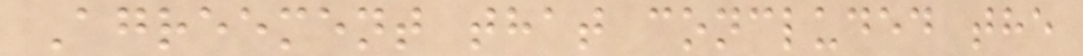Agreement that concluded the
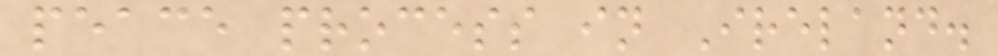peace process in Ireland.
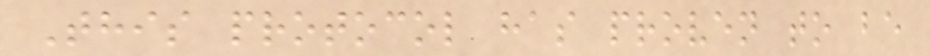This protocol has proven to be
